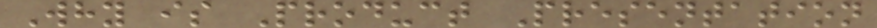Why is Product Presentation
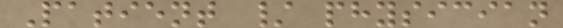Patient / physician
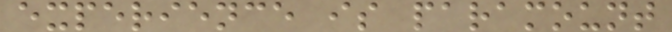experience is paramount
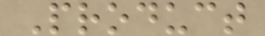Product
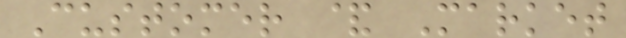Customer & Market
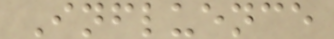Influence
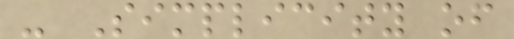- Simplicity of
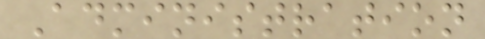Administration
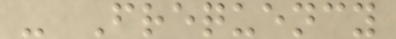- Frequency
